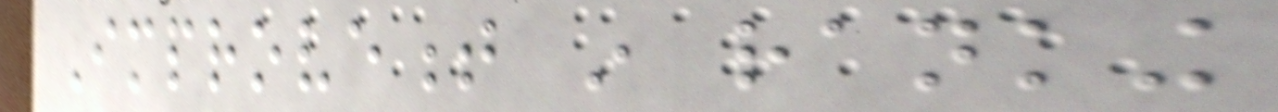Improvement in ranking
